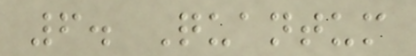6. Quantum
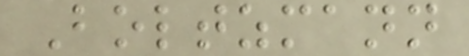Boltzmann
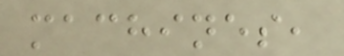machines,
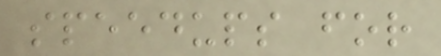speedups for
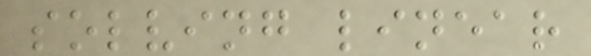solving linear
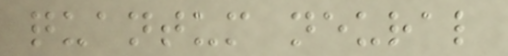quantum neural
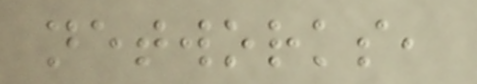networks,
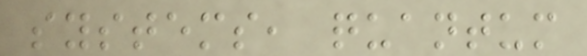systems, quantum
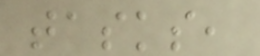tasks,
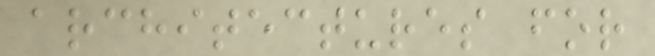architectures for
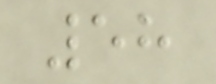58
